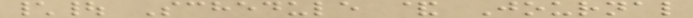\| Schedule & Journal
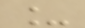_
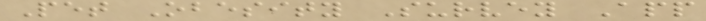Pet Obesity Survey App
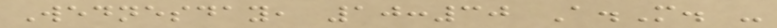Wednesday, 10:30 A.M. -
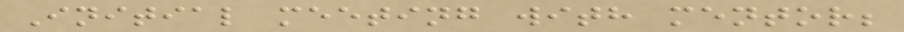Initial meeting with mentor;
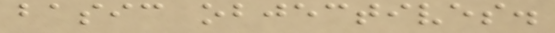basic objectives.
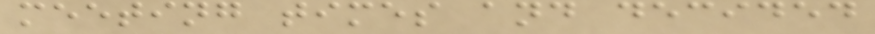meeting times and decided
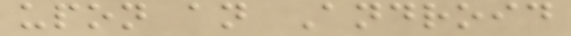upon an Android
